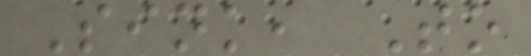Sink, To
